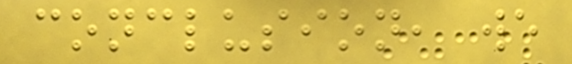conclusion, we
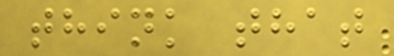think that
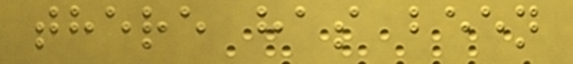there has been
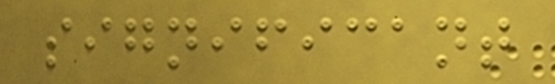significant
